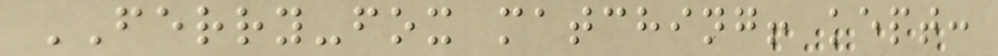FERRY-fox matching! kept:
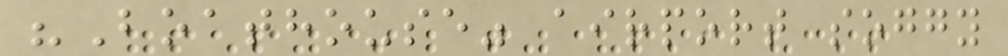"Boathouse" airport soggy
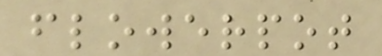flowerpot
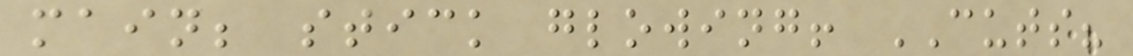main; stick glowing! CUTS?
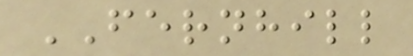FERNHILL
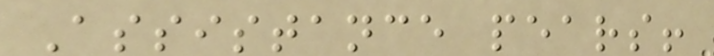Assistance pears!
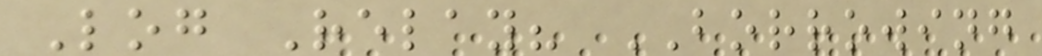Log Relay? BORROWING
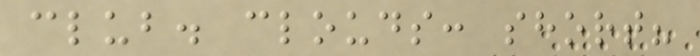club. clouds: short?
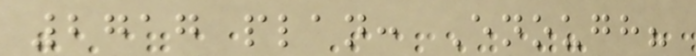2717 plan: Enough?
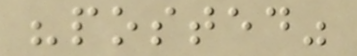"posted"
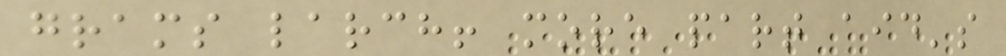grams larch! more part aid's
